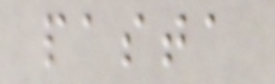pasta
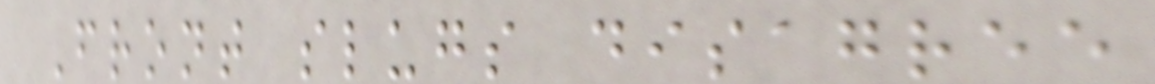Front slugs disagree
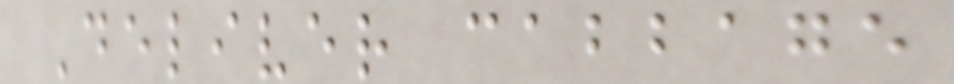Deliver cabbage
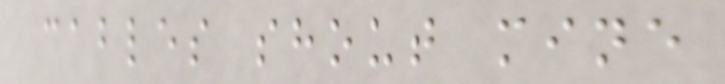cables shout mine
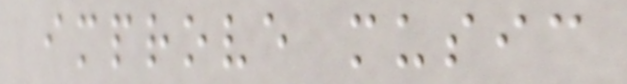improve music
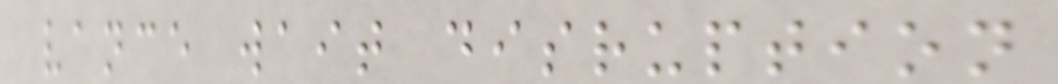vance wait disruption
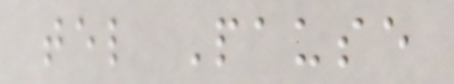tel Pause
